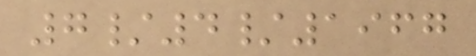7/4/1967
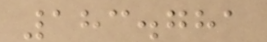183.781
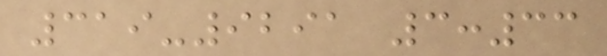319-9291 3:33
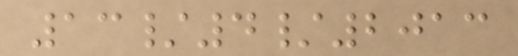13/4/2013
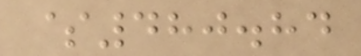$480.84
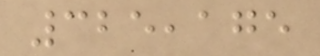325,175
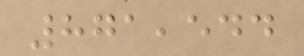871,544
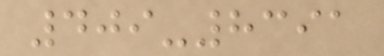409-8391
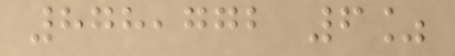878,772 6%
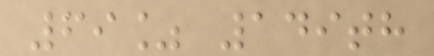69% 149th
